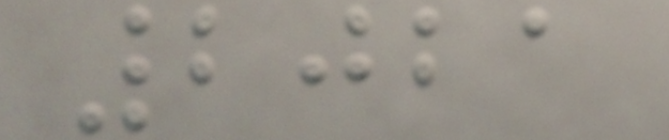2021
